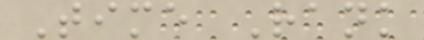Time Rank
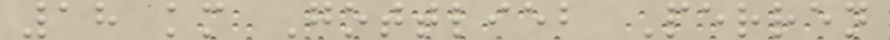18 km Gottlieb Perren
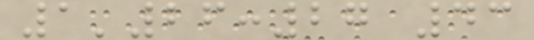1'26:27 43
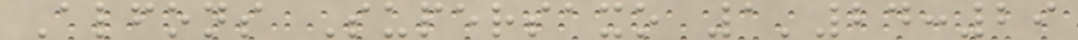Alfons Supersaxo 1'24:29
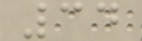34
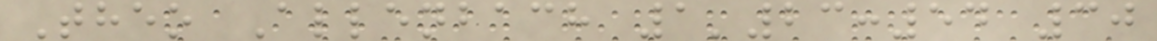Theo Allenbach 1'23:54 30
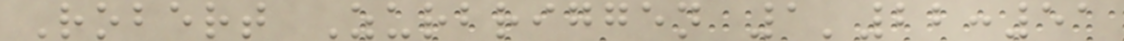Robert Zurbriggen 1'22:51
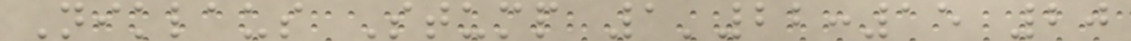Niklaus Stump 1'22:15 20
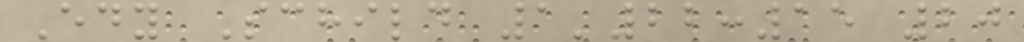Edy Schild 1'22:15 20
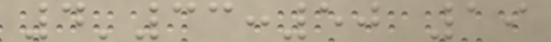4'33:50 19
